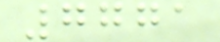7771
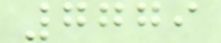7779
